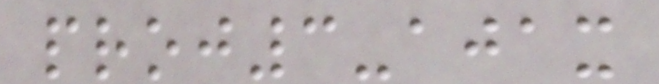proj3-ajax
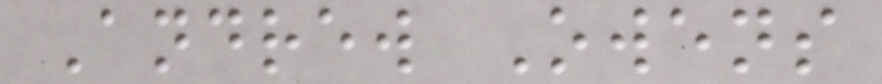Andrew Owens
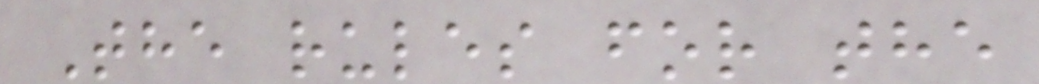The rules for the
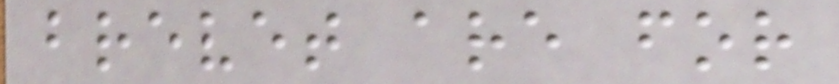brevet are for
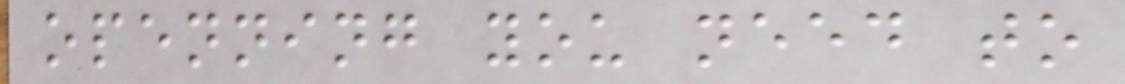openning you need to
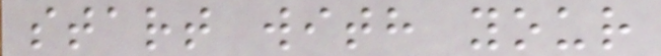start with your
